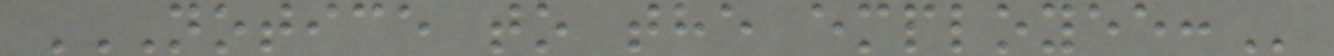NOTICE TO THE EMPLOYEE:
